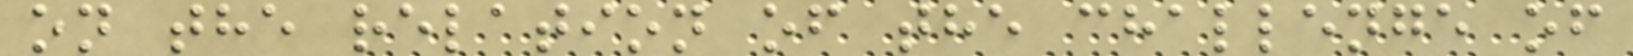on the relation of the challenge of
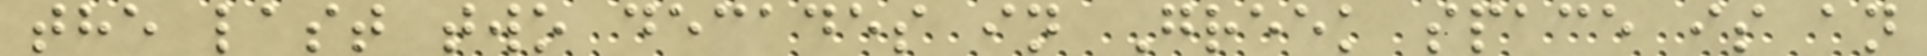the last two decades in Greek space is an
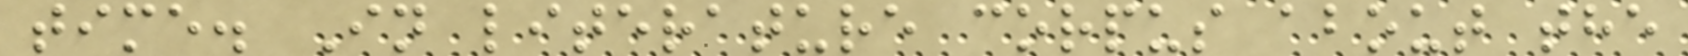time. In literature corpus about the
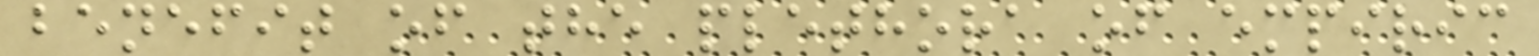benefit of the plethora of empiric
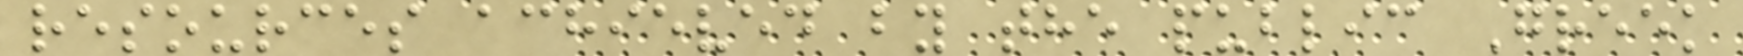resources achieved by the public Greek
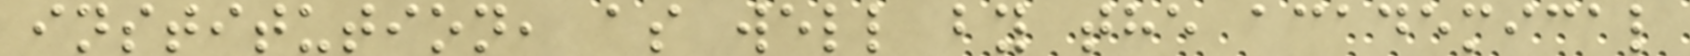institution, as well by the academical
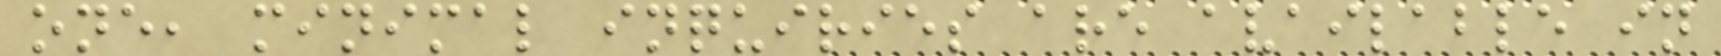one, minimal inquiries are available in
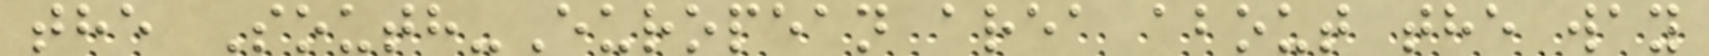the South-European area about the way
